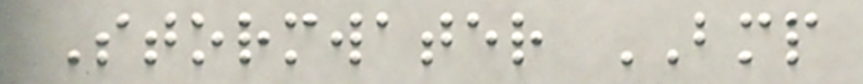Stormwater BMP
